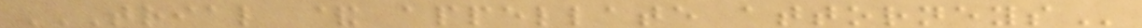TRIAL & APPELLATE ATTORNEYS
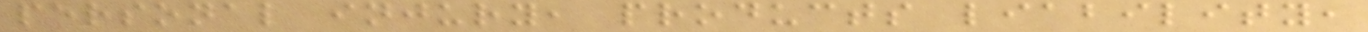personal injury, products liability,
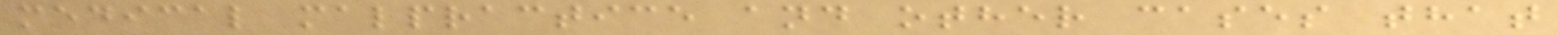medical malpractice and other cases that
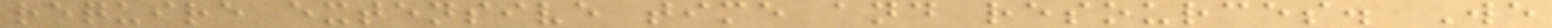require extensive time and resources. We
